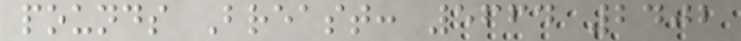pounds Breast: 5664 2402
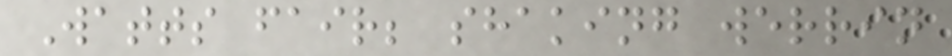Watts fair; shaking werrin
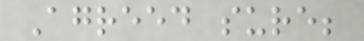Agreed sure;
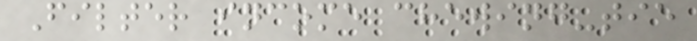Filter income chewing-tie
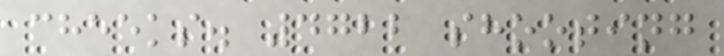cheeks. 4722 shooting
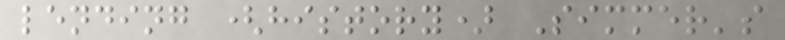lending (history) Simmer's
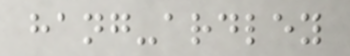hang-ardley
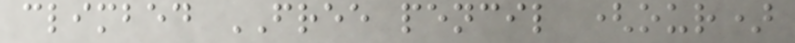climbed FREE pencil (our)
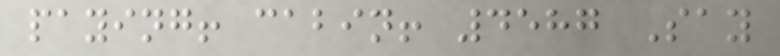paying! cabin! 4587 Say
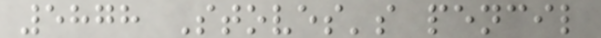5878 Stoves's pencil
